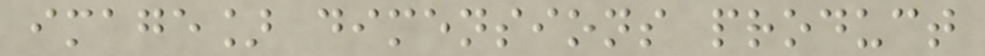image] dimensions product
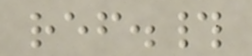ref.#
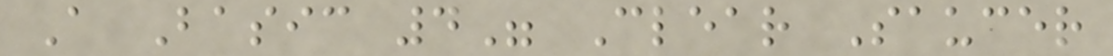A Basic 4" Clear Saucer
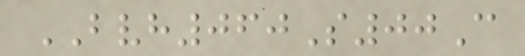BVH060S00C
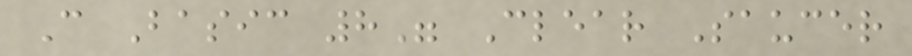C Basic 8" Clear Saucer
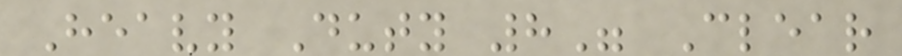Heavy Duty 8" Clear
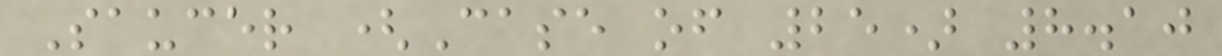Saucer (Case of 25) 8.10
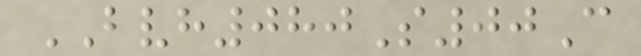BVH080S00C
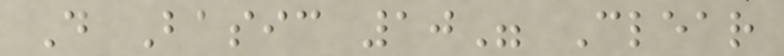D Basic 10" Clear
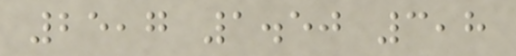25,7 1.50 3,8
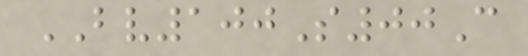BV100S00C
